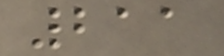211
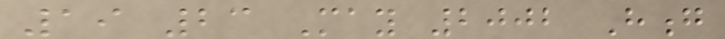19 23 May 2002 Hong
